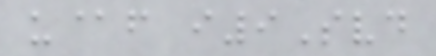u@f i9Svd
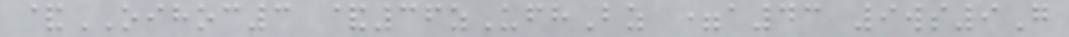&OIHOC3 &36zUfhBz =a43 9ws9G
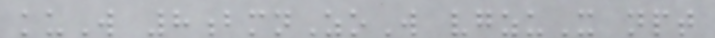kuW 8bmnZoW vgzuX npt
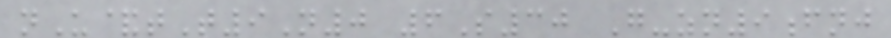nU&tT9N0 6S30 G-zn9fnj
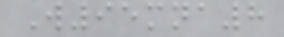W95mna8
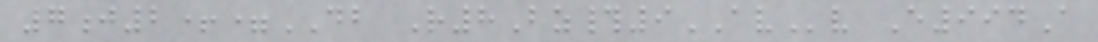7j2+=DB R8Bz#9AVv E994A
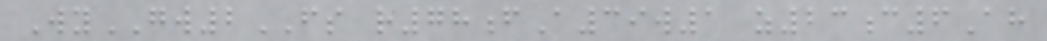WyGW2FS r78fA39w1 z23c6Ah
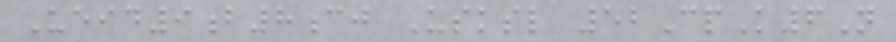Ueid9b8cj Usksl 52CpK6N
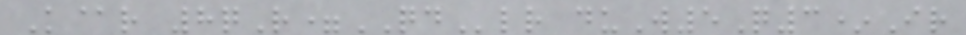K@r 8qR=QDlr duW5Q3*Ir
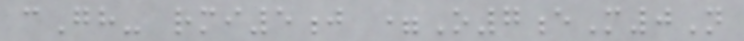cGh- rmi5j =O7eM0N
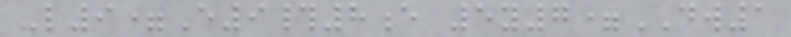-l9=E9#8e 5y7=DW1
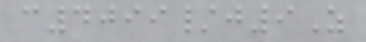c4099/j9Z
